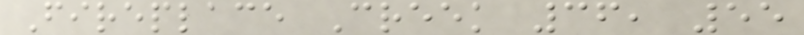Fireplace Creek 36, 55
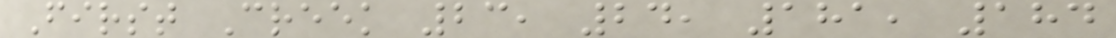First Creek 23, 24, 181, 184
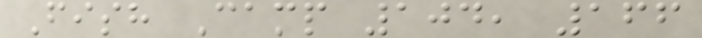Fish Camp 104, 166
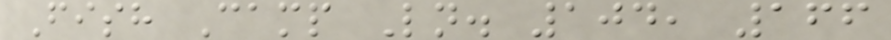Fish Camp Ln. 104, 166
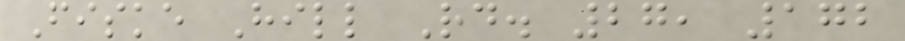Fiske Hill Rd. 27, 172
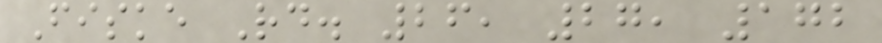Fiske Rd. 26, 27, 172
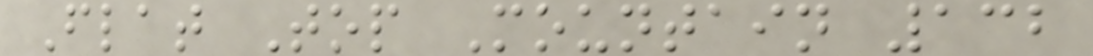Flat Top Mountain 132
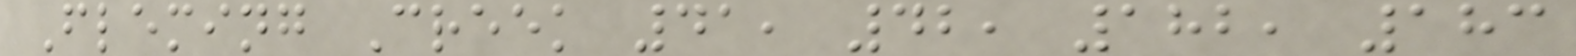Fleming Creek 41, 42, 182, 183
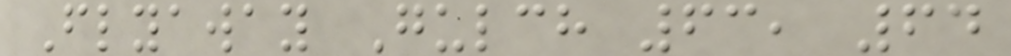Flyaway Gulch 63, 64
